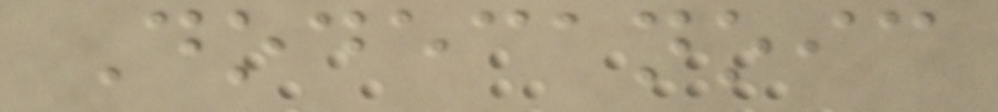Dodecanoic
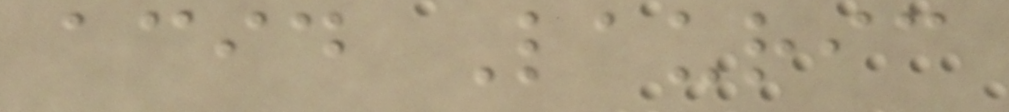acid Lauric
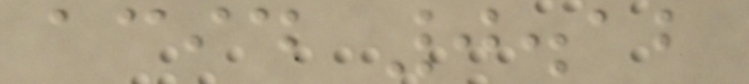acid 0.12
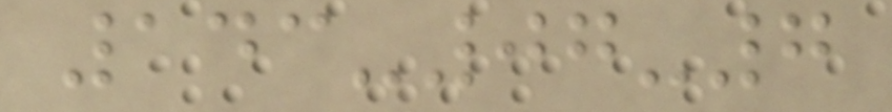143-07-7
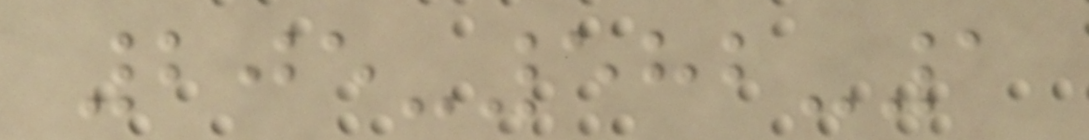205-582-1
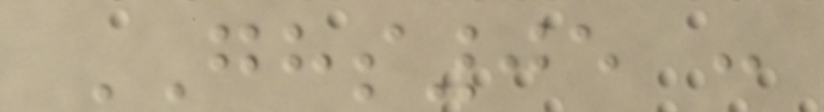GHS05 :
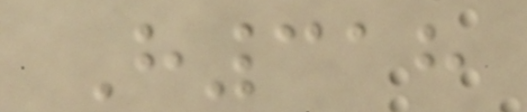H318
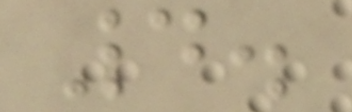4.
